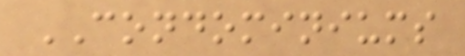CONDOMINIUMS
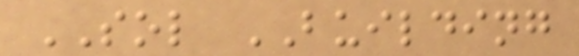SOL BUILDING
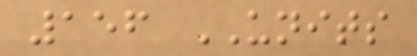156 UNITS
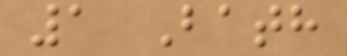1 Bath
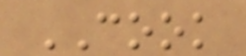COOK
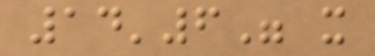14'6" x
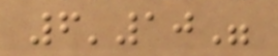6'10"
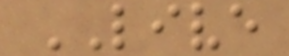LIVE
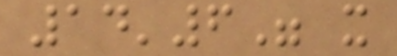14'6" x
